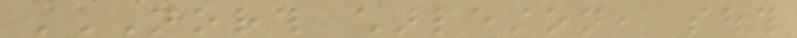NORTH CHARLESTON, SOUTH
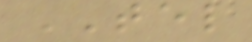TEL
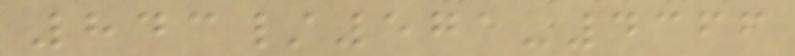843/571-4366
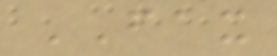FAX
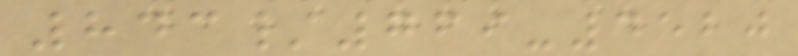843/769-4520
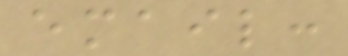email:
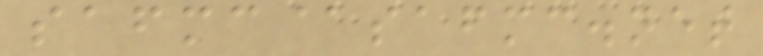safmc@safmc.net
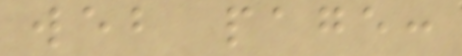web page:
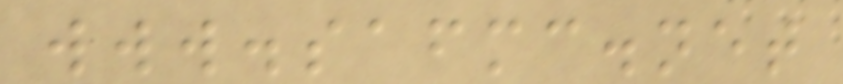www.safmc.net
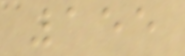155
